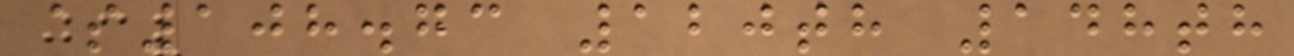$108.73 120th 148th
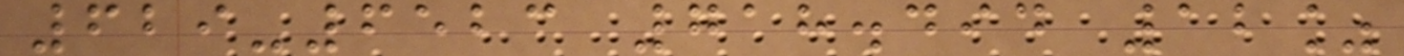629-6523 718.494 12%
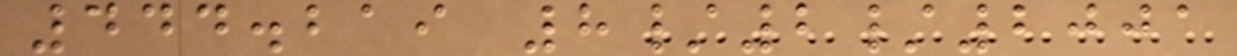444.219 8/2/2001
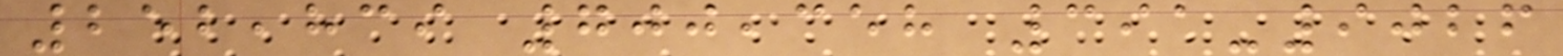252,839 700,358 391-9026
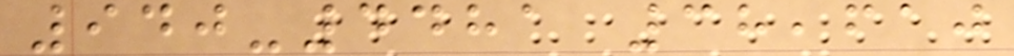940-4481 38,610
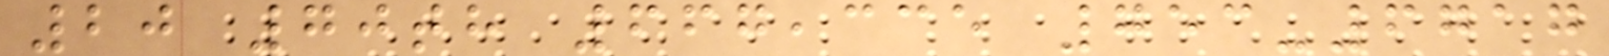20 70th 667,335 753-6717
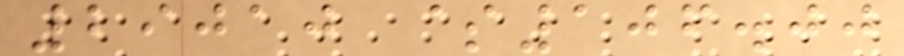29010 $106.00
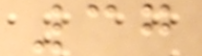37
